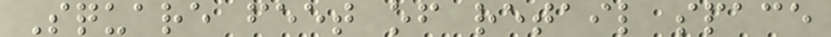Square feet of retail space
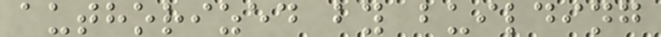authorized by building
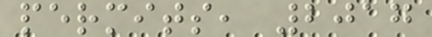permits, 2017
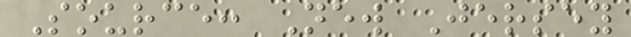Source: New Jersey
